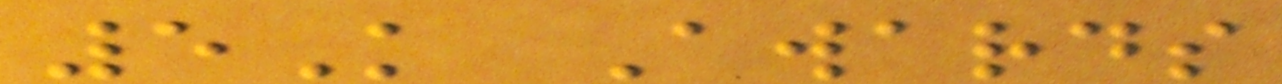5K Awards
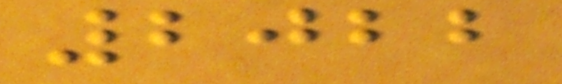2022
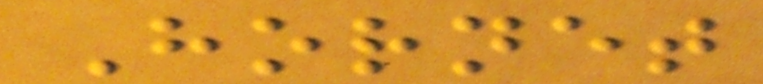Hornet
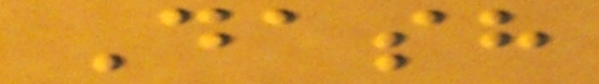Dash
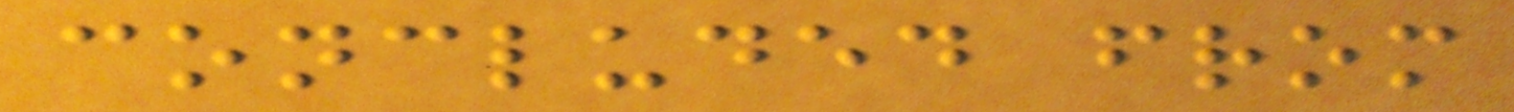concluded from
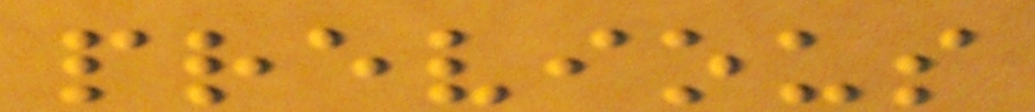previous
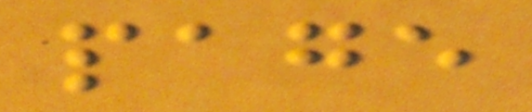page
